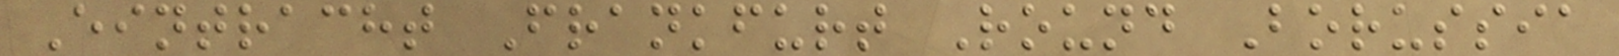Eintracht Frankfurt Round Borussia
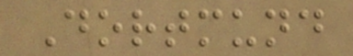Dortmund
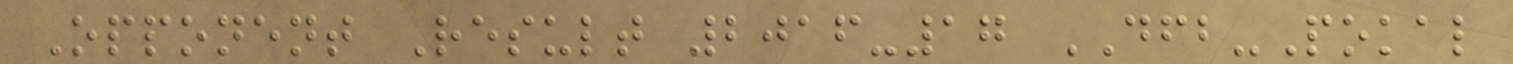Opponent Result 2016-17 DFB-Pokal
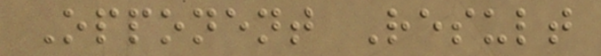Opponent Result
